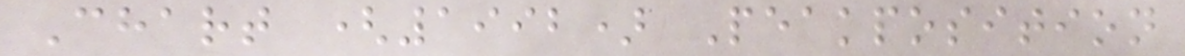Chart (1992) Peakposition
